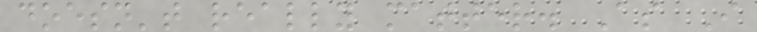doesn't really matter. As I
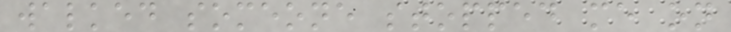walked someone stopped me on
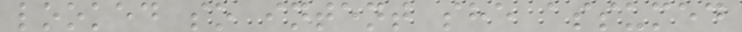looked so intent she assumed
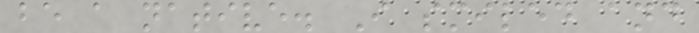be a native. I smiled and
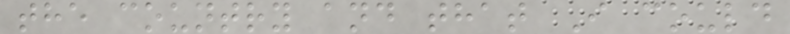the country and that I could
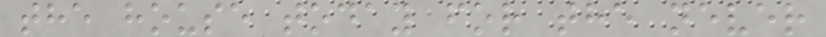the house today for the never
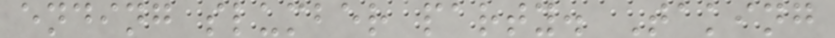ending slumber party. Taking
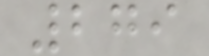279
